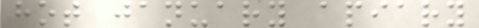hot january apiary
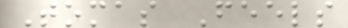Tomas Feels
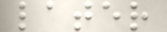later
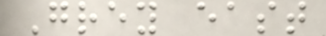Grey east
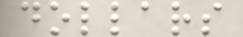dollars
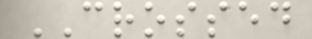CROSSED
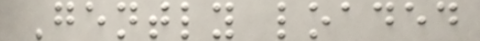Gently loaded
